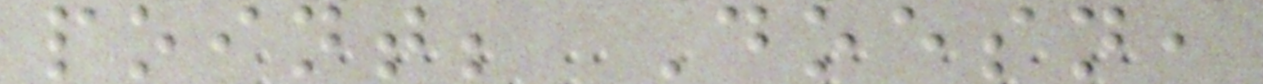point; Doesn,
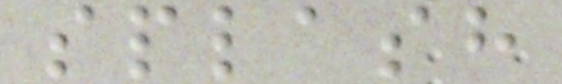splash
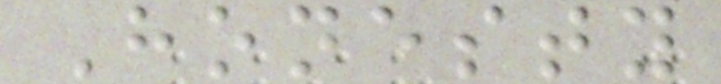Honesty
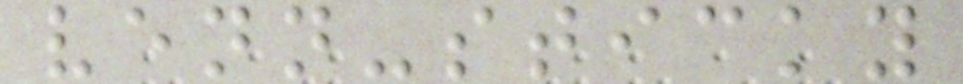venn-sticky
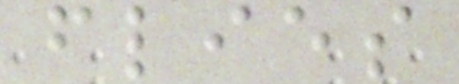flies
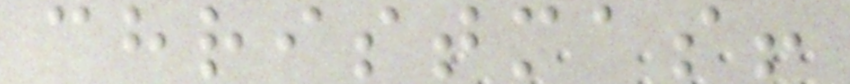christmas!
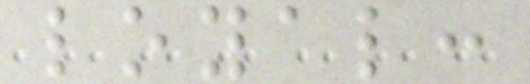loyal:
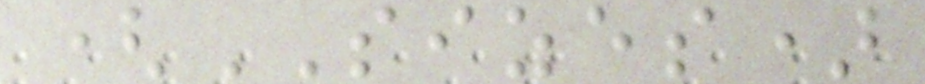(SIZES)
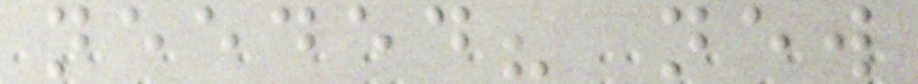needed? new
